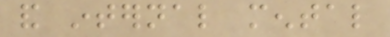and internal mental
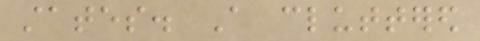states. A cluttered
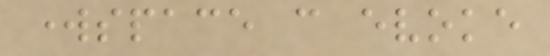workspace can evoke
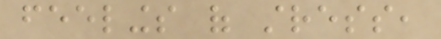feelings of stress,
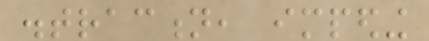distraction, impeding
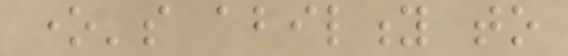one's ability to
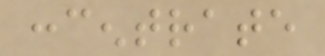concentrate
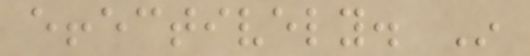effectively. In
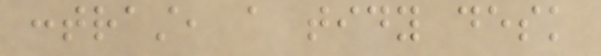contrast, a tidy desk
